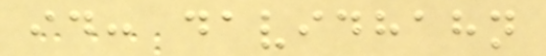id: davidhahn
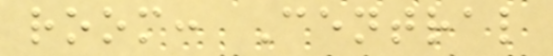room: Central
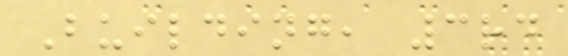Building, 3rd
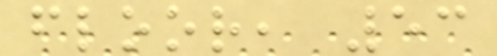floor, 53
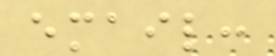email:
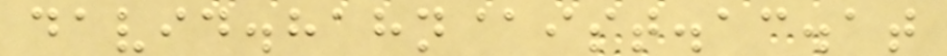david.hahn@ist.ac.at
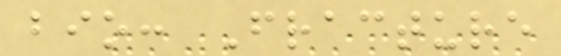bio: Fracture
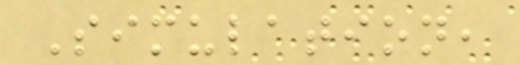Simulation,
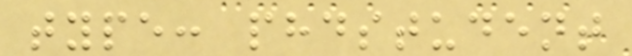type: phdstudent
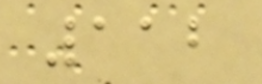112
